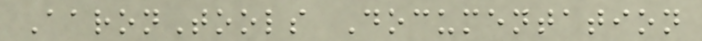AaronTools Documentation
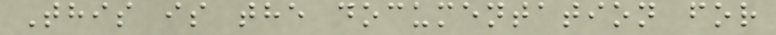This is the documentation for
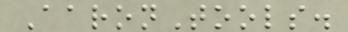AaronTools.
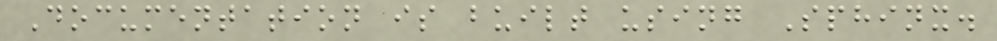Documentation is built using Sphinx.
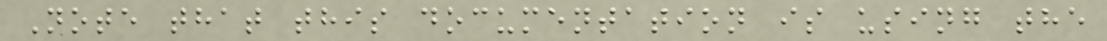Note that this documentation is using the
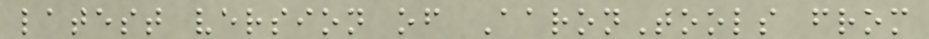latest version of AaronTools from
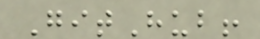GitHub!
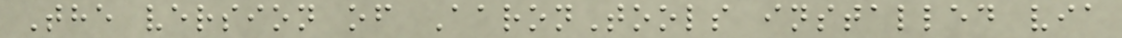The version of AaronTools installed via
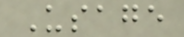Usage
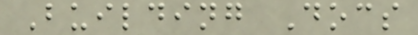Building Docs
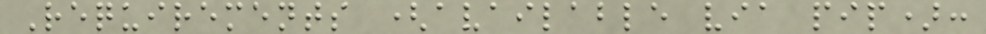Requirements (available via pip):
